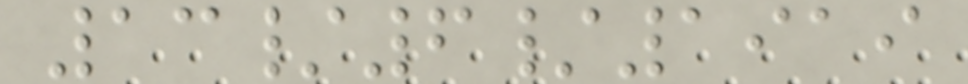13/6/1919
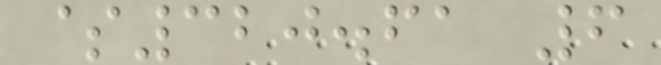$320.61 6
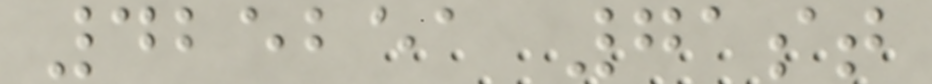425251 71st
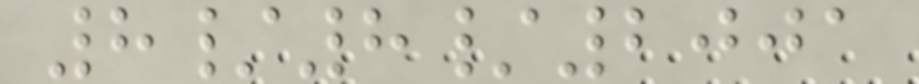8/8/2001
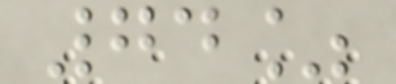74%
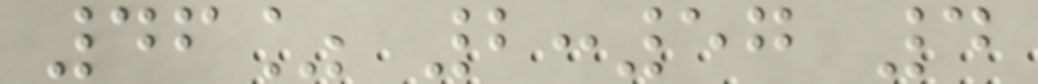46% 2:57 4
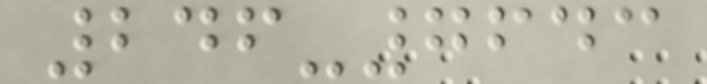246-7643
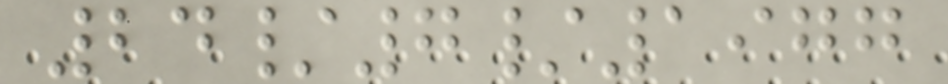24/7/1977
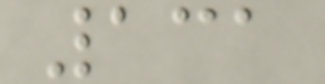131
